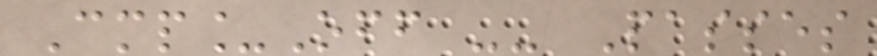Cmp_Off -- Passes
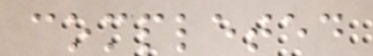completed
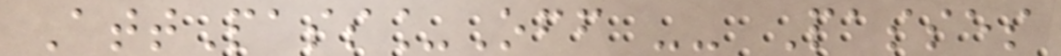AttPass_Off -- Passes
